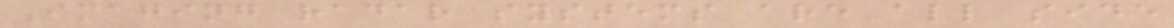Imaging radar systems are all side
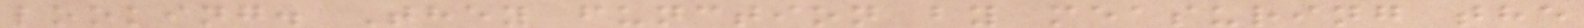looking. They function by measuring the
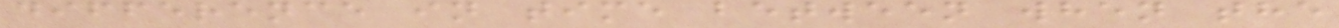difference in time between when the
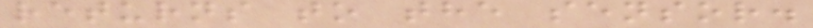returns to the sensor.
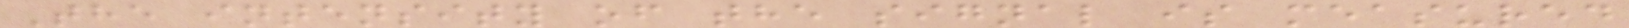The intensity of the signal is measured
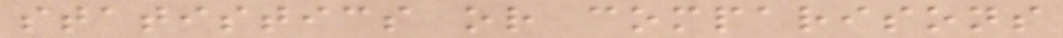statistics or comparisons
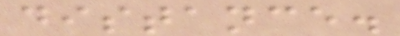distance.
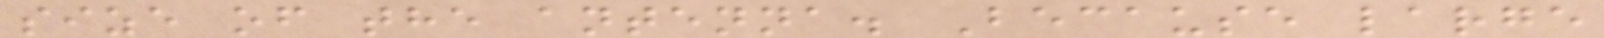size of the antenna. Because large
